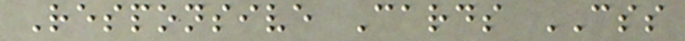Responsive Cards CSS
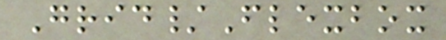Grid/Flexbox
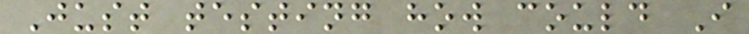Just testing how could I
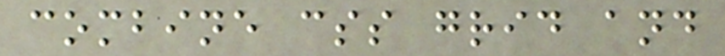combine css grid and
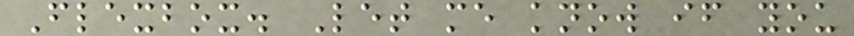Flexbox. Let me know if you
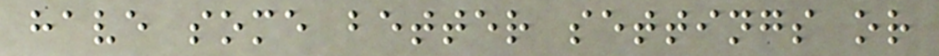have some better settings or
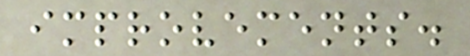improvements.
